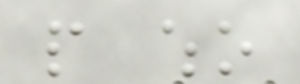people who
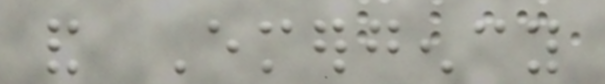and Emergency
